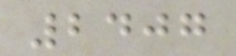2407
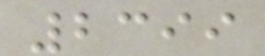2399
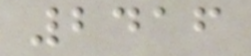2416
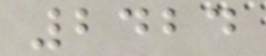2424
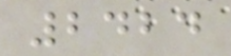2424
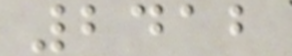2412
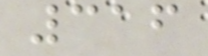316
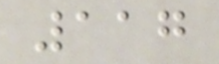117
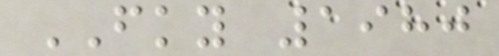FKY 1980
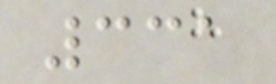331
